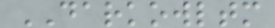DARKOWLTM
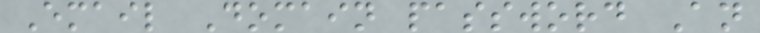Email Domain password An
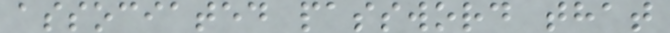associated password that
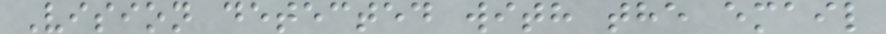Vision detected with the email
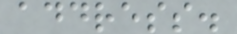address.
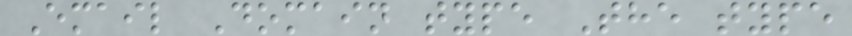Email Domain type The type
